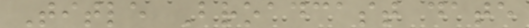Title Broadcast date
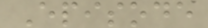Episode
